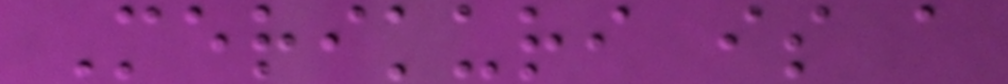Merikuri is a
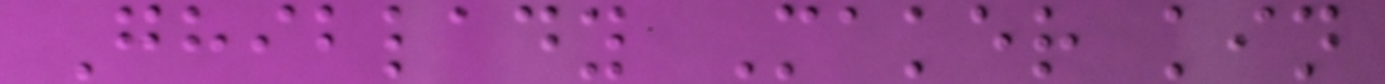Ghiblady Maker kin
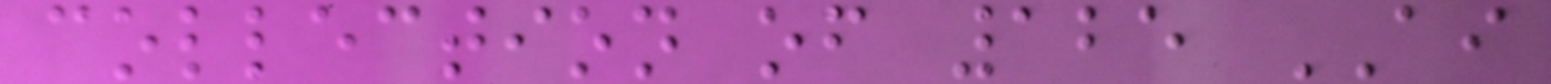collection of 125 AI
